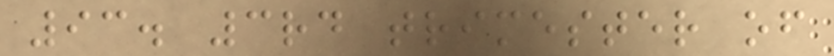93. 3rd trimester of
